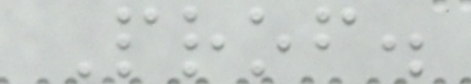Prof.
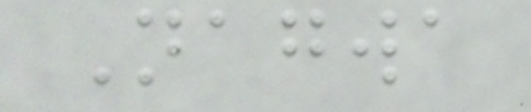Nagwa
